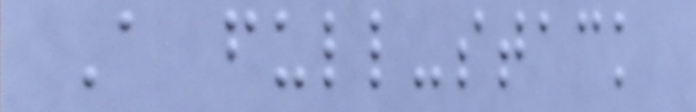A full-stack
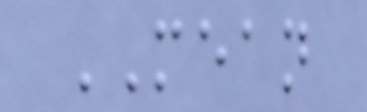MEAN
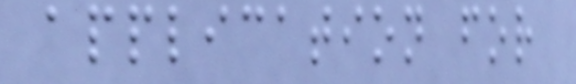application for
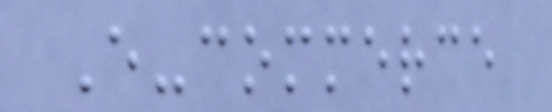E-commerce
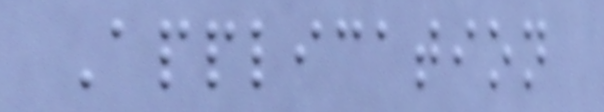Application
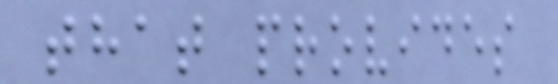that provides
